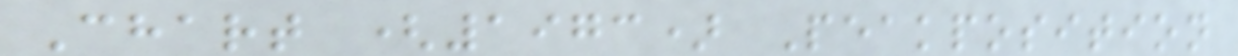Chart (1973) Peakposition
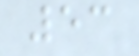53
